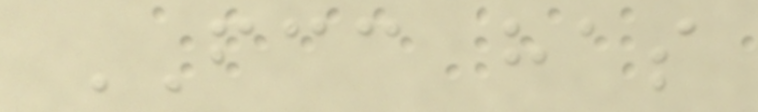FCC has
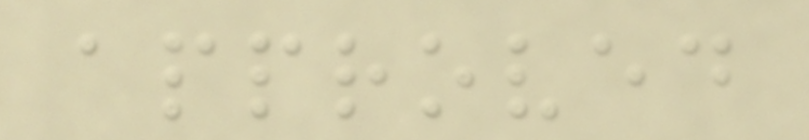approved
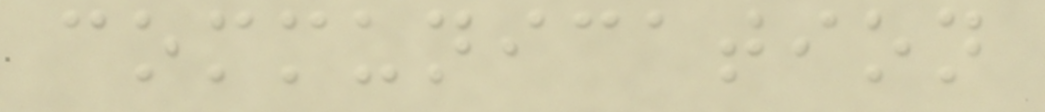communication
